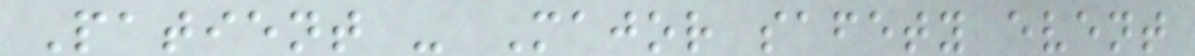Patient - Major safety event
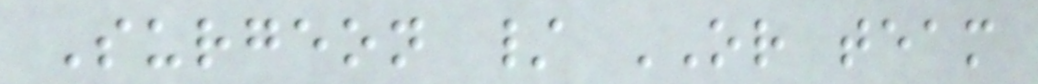Surgeon / OR team
